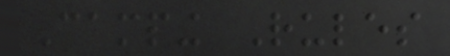Camping Rules
